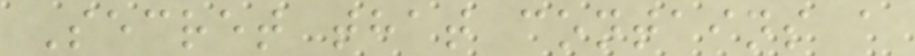Secret that contains a
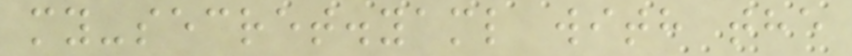my-secret.yaml with the
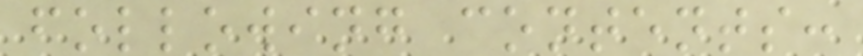following contents:
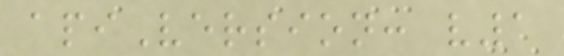apiVersion: v1
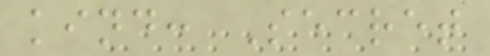kind: Secret
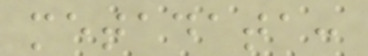metadata:
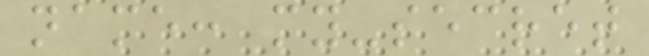name: my-secret
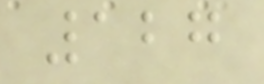127
